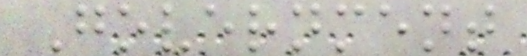Government
